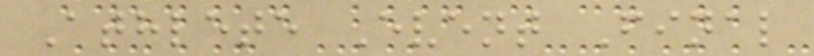Athlete Event Final
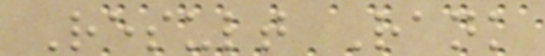Result Rank
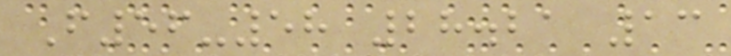F56-58 28.21 13
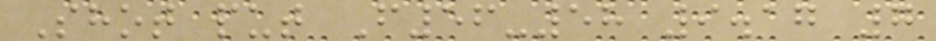Shot put F56-58 9.17 7
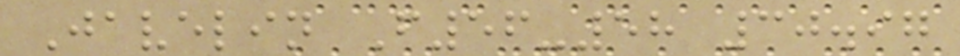Javelin F56-58 30.97
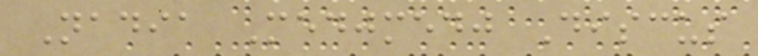Nadia Medjmedj Discus
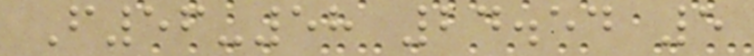F56-58 24.54 5
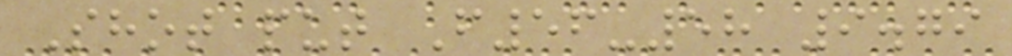Shot put F56-58 9.79
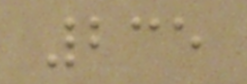235
